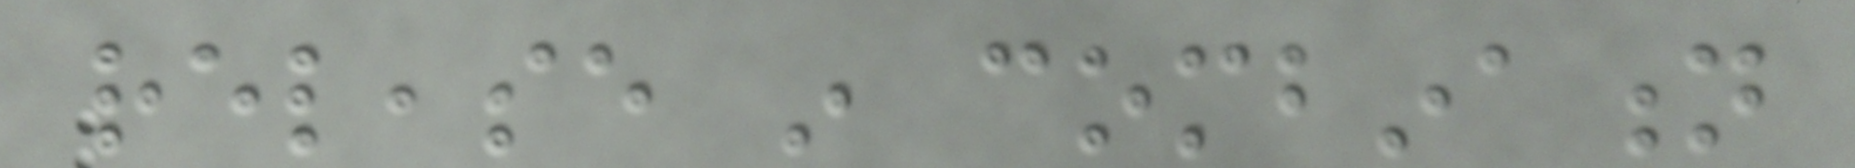release in combination
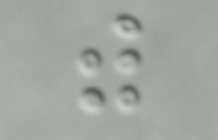with
